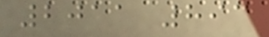2011 893
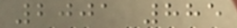2001 885
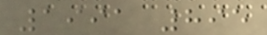1991 895
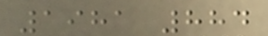1981 884
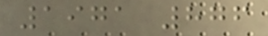1971 876
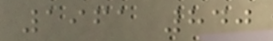1961 840
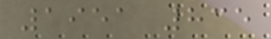1951 835
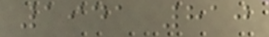1941 810
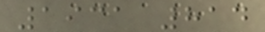1931 814
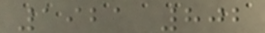1921 802
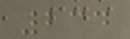234
